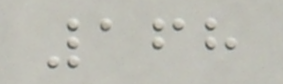168
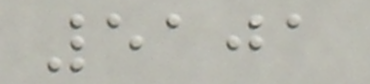5101
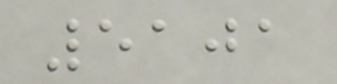5101
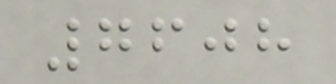7608
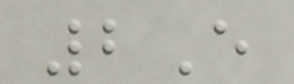2E
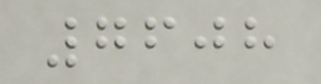7608
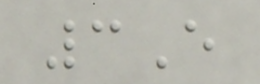3E
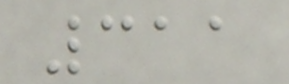311
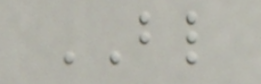BL
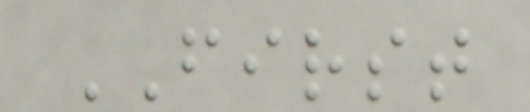FIRST
